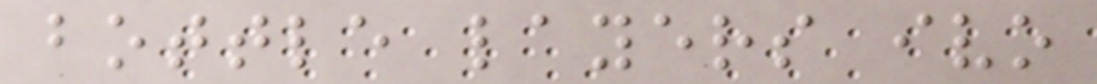bottle layers ivo
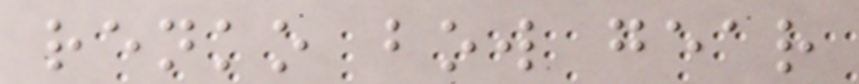renko bow gear
